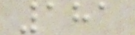181
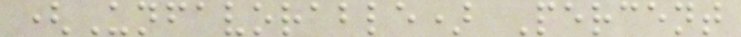(Unfavorable) Percent
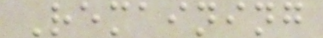Remaining
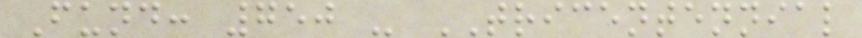Fund: 750 - TRICENTENNIAL
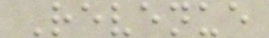Revenue
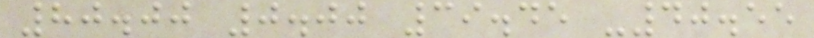80.00 0.00 39.45 -40.55
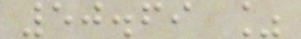50.69 %
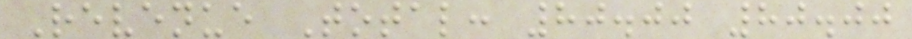Revenue Total: 80.00 80.00
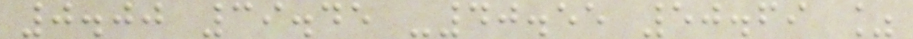0.00 39.45 -40.55 50.69 %
